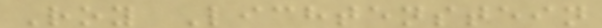Roy Lichtenstein
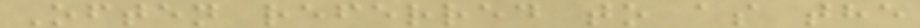Often referred to as the
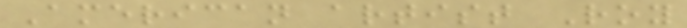American artist Roy
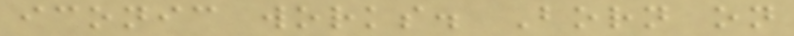iconic works. Born on
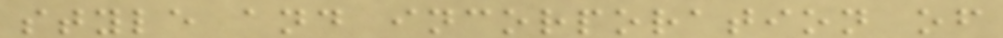style and incorporation of
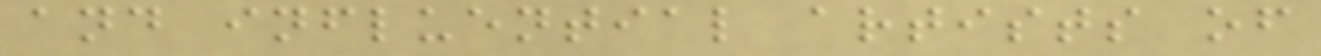and influential artists of
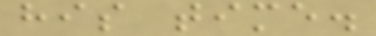his time.
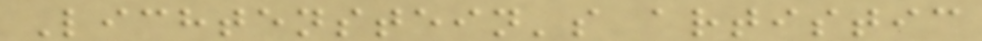Lichtenstein's artistic
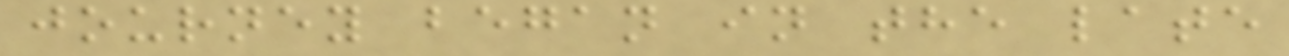journey began in the late
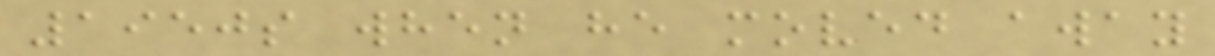1950s when he moved away
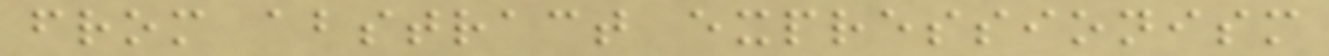from abstract expressionism
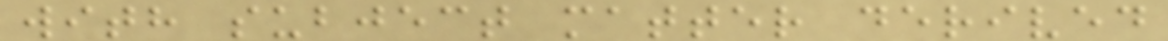with subject matter derived
